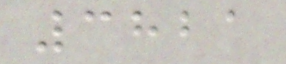3821
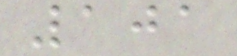101
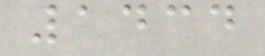1434
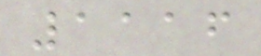1116
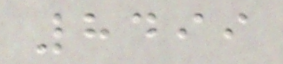8499
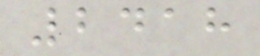2418
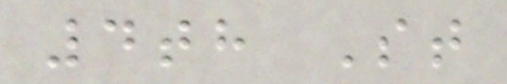4th St
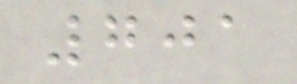701
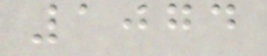1074
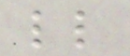ll
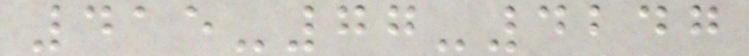415-77-4247
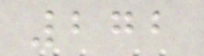272
